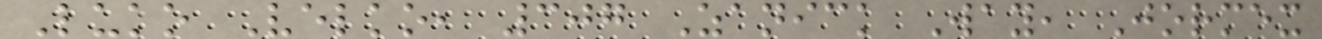Luko Velko, 307 Zanick Way, Jormex
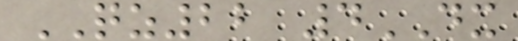QZ22 4DX
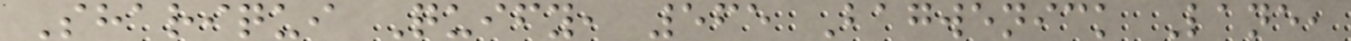Shariqui Quify, 565 Bagwenick Lane,
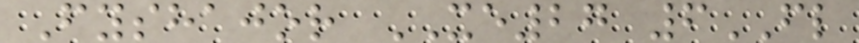Fyshajor XE27 6FL
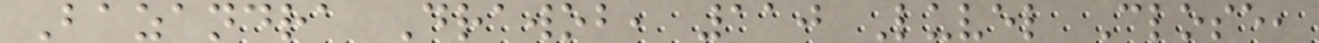Bazandra Drawob, 110 Luvel Close,
